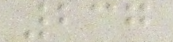237
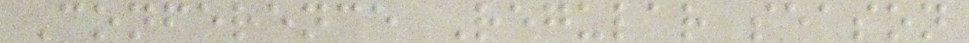Conference Regular season
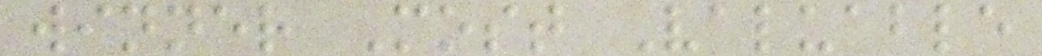winner Most Valuable
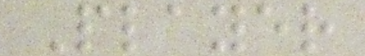Player
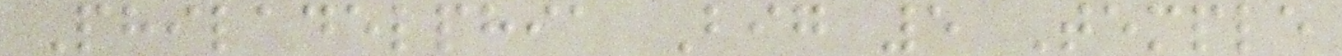Philadelphia Big 5 Temple
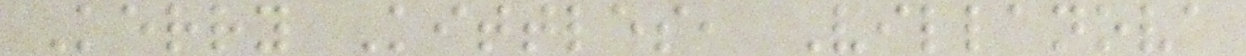Kerry Kittles, Villanova
